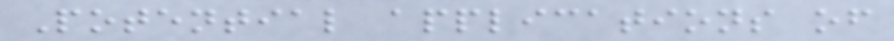Potential applications of
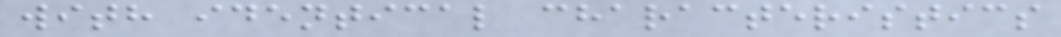with identical characteristics
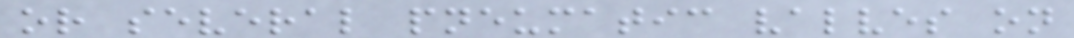or several pneumatic valves on
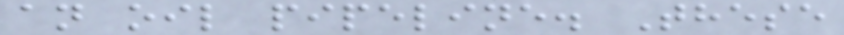an oil pipeline. These
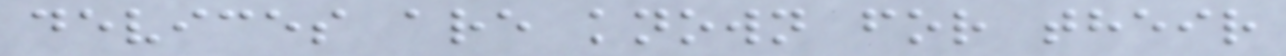devices are known for their
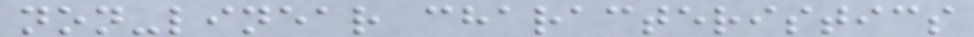non-linear characteristics
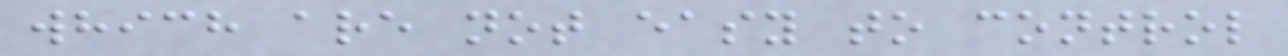which are not easy to control
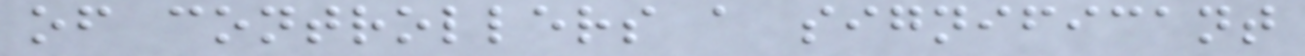of controllers a significant
